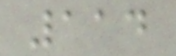114
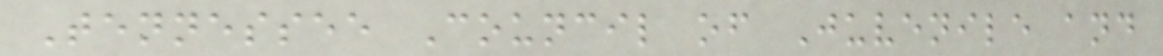Tennessee Council of Juvenile and
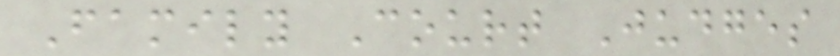Family Court Judges
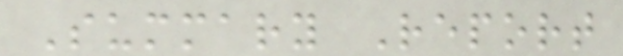Summary Report
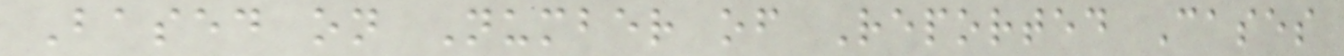Based on Number of Reported Cases
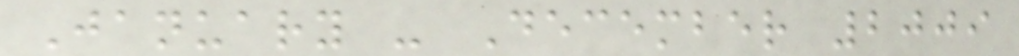January - December 2009
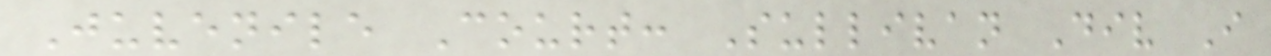Juvenile Court: Sullivan Div I
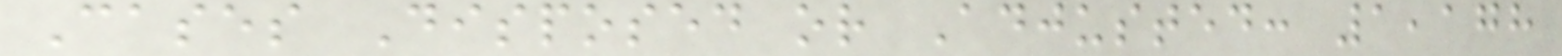Cases Disposed or Adjusted: 1,178
